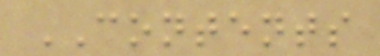CONTENTS
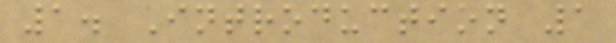1. Introduction 1
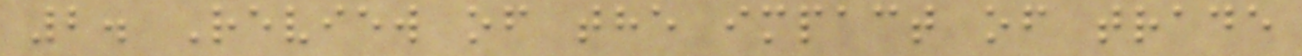2. Review of the impact of trade
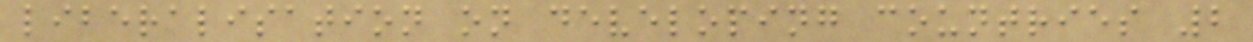liberalisation on developing countries 2
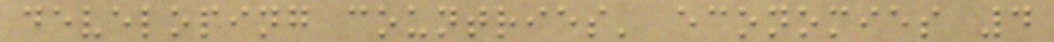developing countries' economies 4
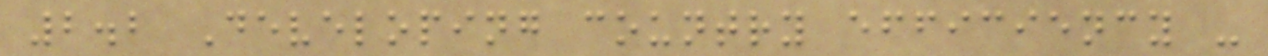2.2 Developing country efficiency -
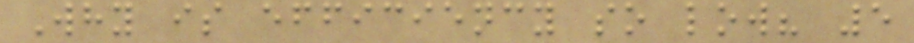Why is efficiency so low? 5
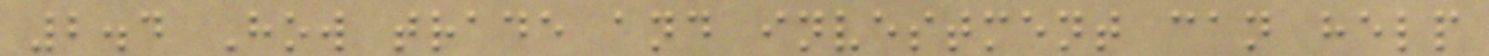2.4 How trade and investment can help
